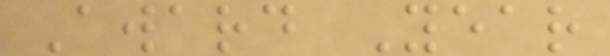Award Year
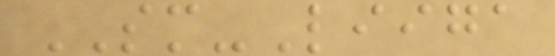SM-Liiga
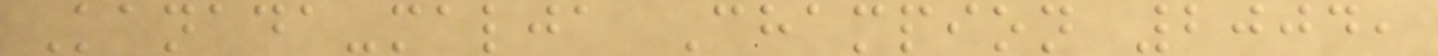Kanada-malja Champion 2004,
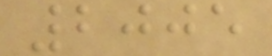2005
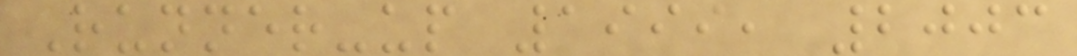Runner-up 1999, 2003
